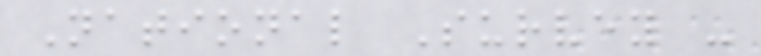National Survey -
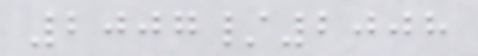2007/2008
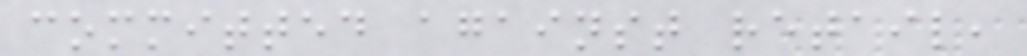committed against retail,
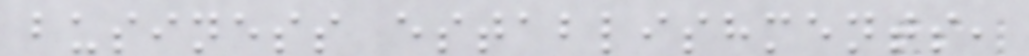business establishments,
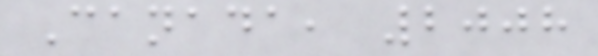Canada, 2008
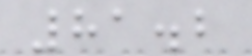81.2
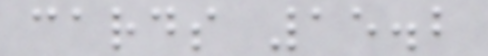cards 15.2
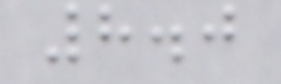8.0
